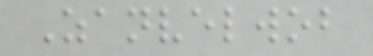Zanvelwob
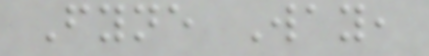Fyne Way,
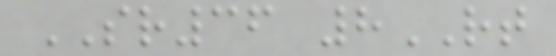SR36 8RT
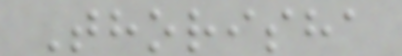Thorisha
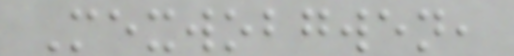Mexwobgwen,
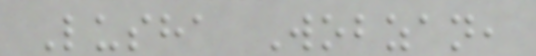Lusha Wobzan,
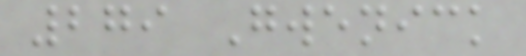279 Gwenick
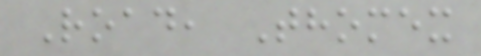Road, Thomex
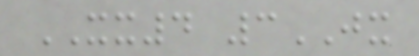XX4 3JX
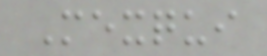Mexqui
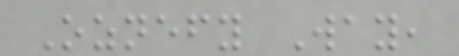Oznefy Way,
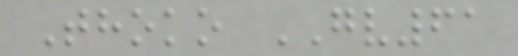Thoko GV61
